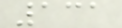131
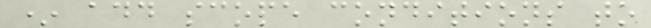* add scope conditions to
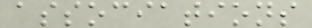associations
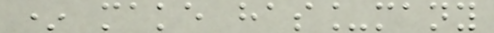* make has_many
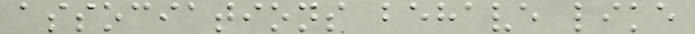associations behave like
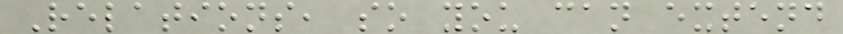Relations, so you can extend
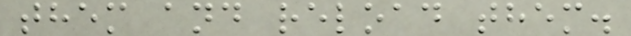them and reload them.
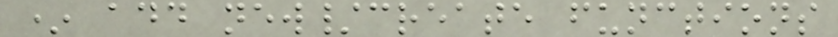* add new/create functions
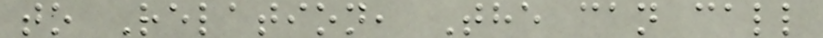to Relation, The can call
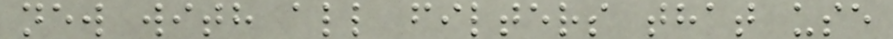new with all filters that use
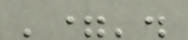'='.
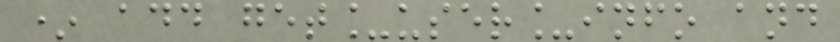* add get_user_info and
